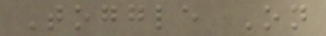Toggle On
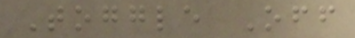Toggle Off
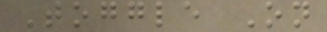Toggle On
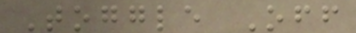Toggle Off
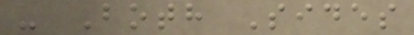- Both Sides
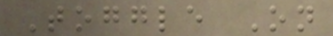Toggle On
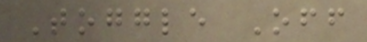Toggle Off
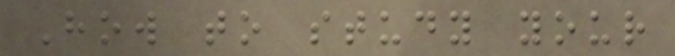How to study your
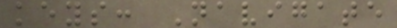keys: Navigate
